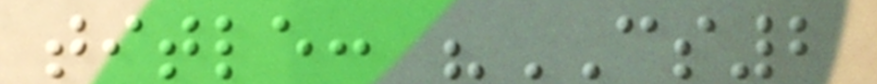title: "CS2
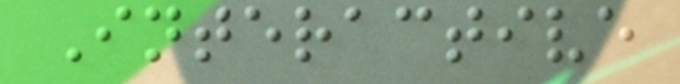Interactive
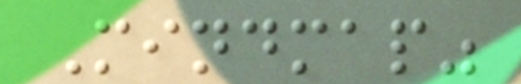Mindmap"
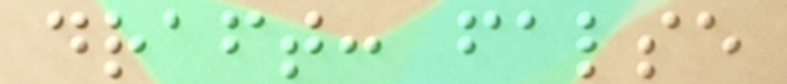draft: false
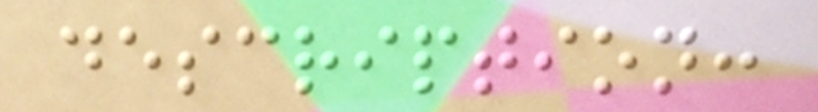description:
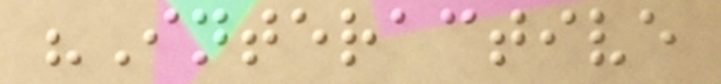"Interactive
